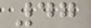47
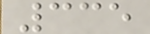335
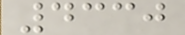4330
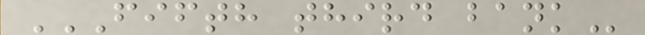FIFTH THIRD BANK
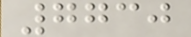7730
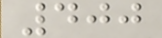400
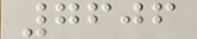7606
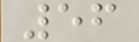56
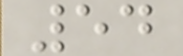54
